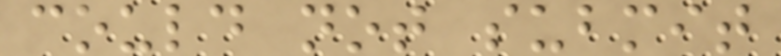could not submit
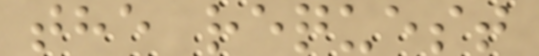the request
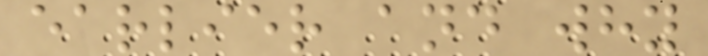earlier and why
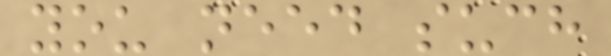you need such
